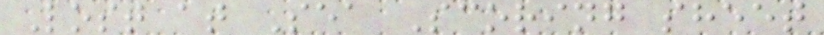Lost at Sea Scoring sheet
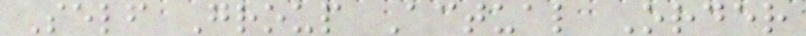Self Group Actual Order
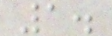1.
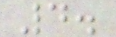4.
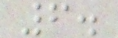6.
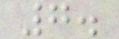7.
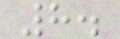8.
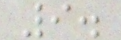9.
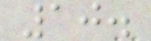10.
